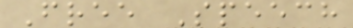Free Speech
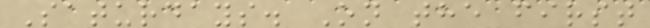Saturdays. On the first
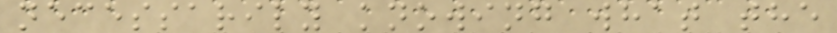necessarily knowing what the
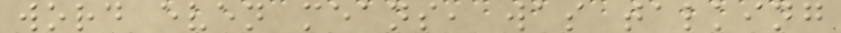word even means, was talking
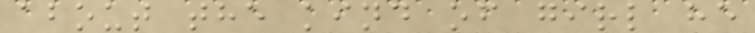about the kind of girl he
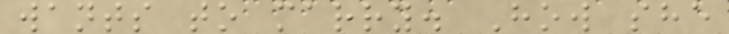wants to marry. How she
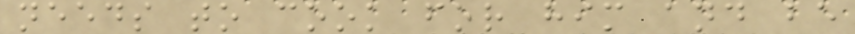needs to cook for him and be
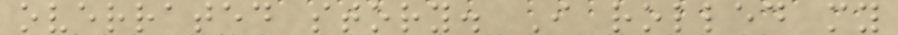overrated story. I rolled my
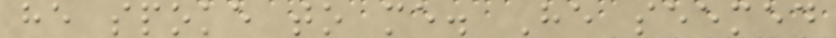he spoke to me. He seemed
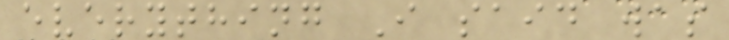everything I said was
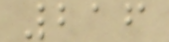216
